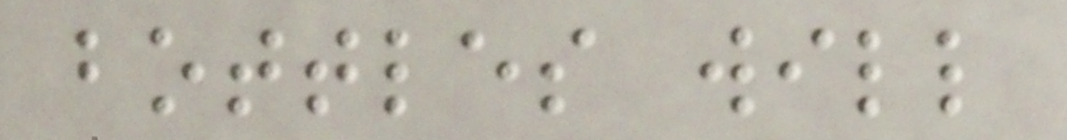bottles will
